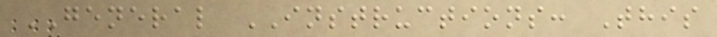GENERAL INSTRUCTIONS: This
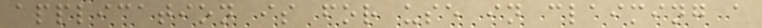application is for use in claiming a
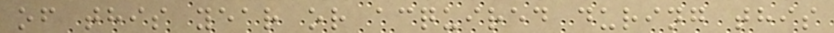of this year or acquired during this
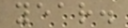year.
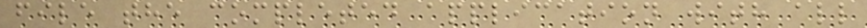file the completed application with all
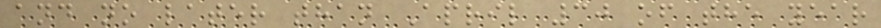and no later than April 30 of the year
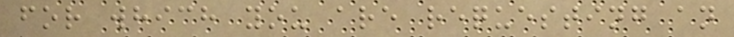for which you are requesting an
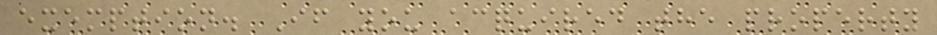exemption. If you acquired the property
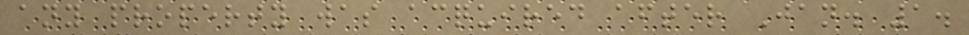any property was acquired after Jan. 1.
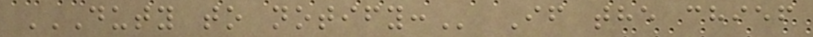DUTY TO NOTIFY: If the chief
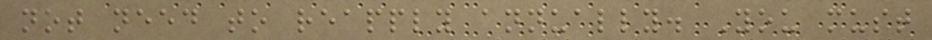not need to reapply annually. You must
